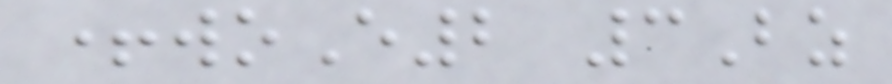+woE2 3Bz
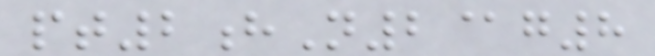pt2hN2@g8
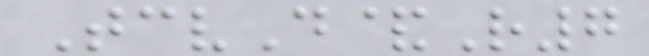TcvD&R7
